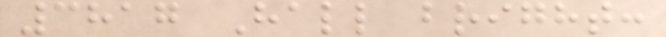3817 Hall bright:
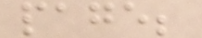page;
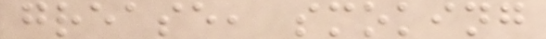grease, smoking
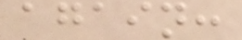again:
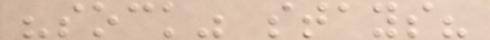"sock" stays?
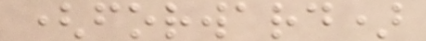(forward)
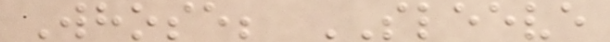Whose; SLEEVE
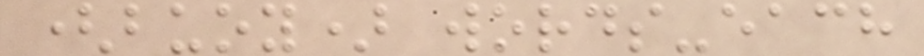(buoy) words-each
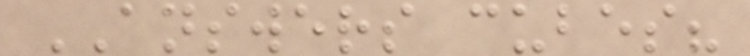ANSWERS cubes?
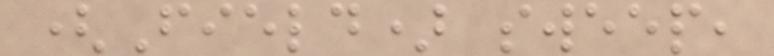(Field) sweep,
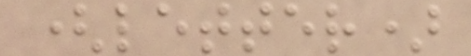(letter)
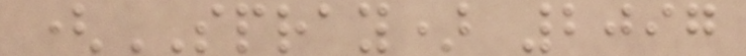(SPRAY) 2097
